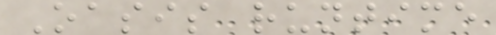Oasis runtime
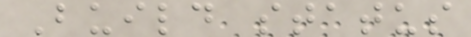Build status
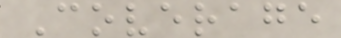Coverage
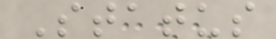Status
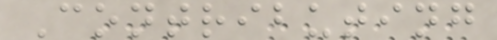Contributing
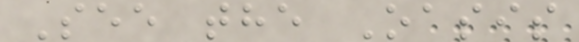See the Oasis
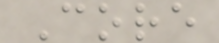Core
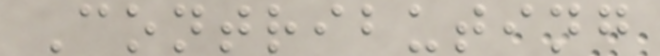Contributing
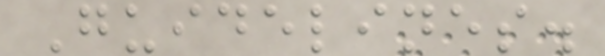Guidelines.
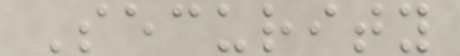Security
